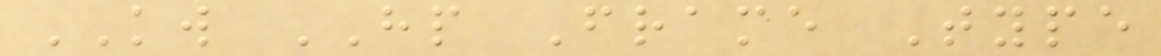KW HP Frame Type
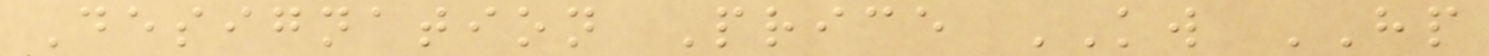Designation Price KW HP
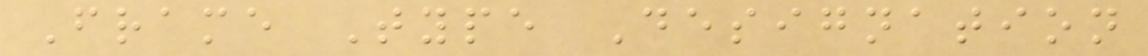Frame Type Designation
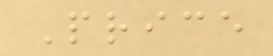Price
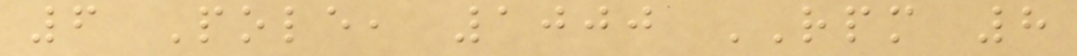6 Pole, 1000 RPM 8
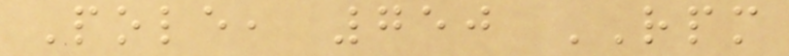Pole, 750 RPM
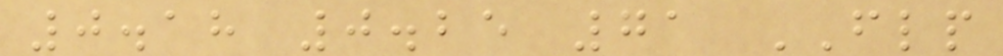0.18 0.25 71 FLP
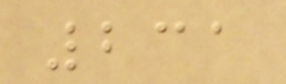231
